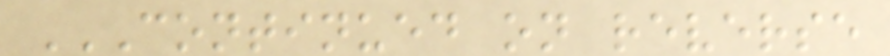CONTINUED ON REVERSE
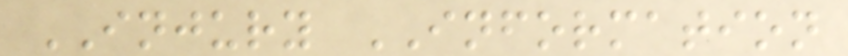INJURY INFORMATION
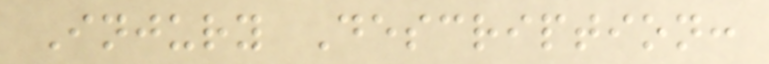Injury Description:
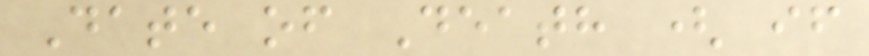Date of Death ( if
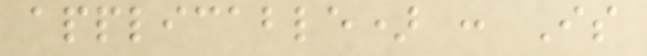applicable) : Is
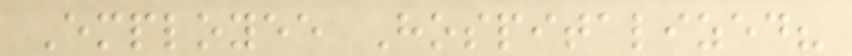Employee Hospitalized?
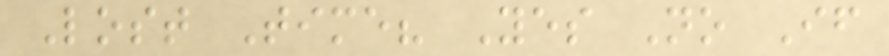Lost Time? Yes No If
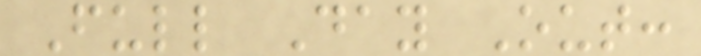Full Day Out:
